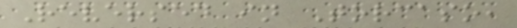Reversed in Torcaso,
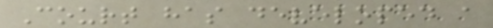Court has developed a
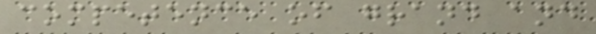competence of grand and
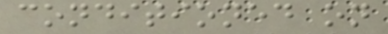conditioned on
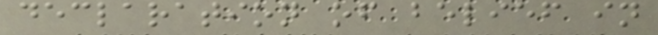declaration of belief in
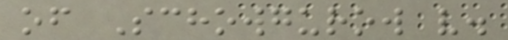of Schowgurow v.
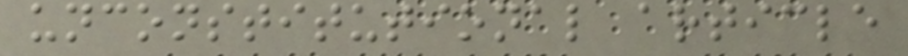unconstitutional article
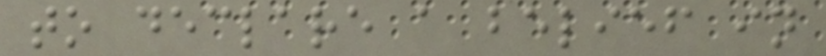to declare a belief in
